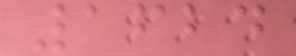1624
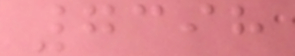7398
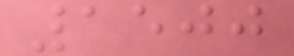1500
